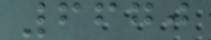6670
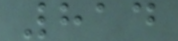814
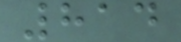814
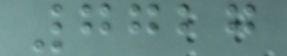7727
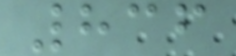836
